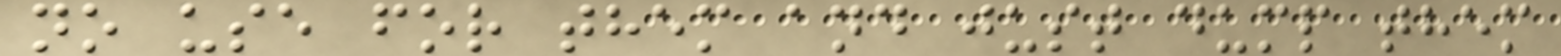no use for them and just dump them
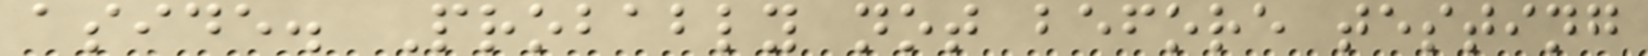aside. Probably not before testing
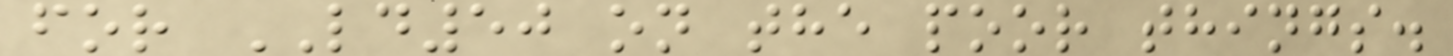for LD50 on the poor things.
